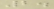2.
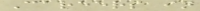Careers in
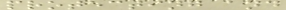protecting and
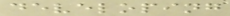developing
